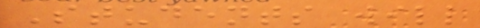Students will
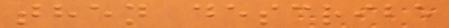then describe
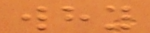why
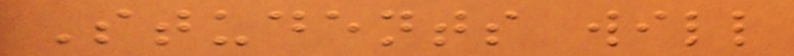Students will
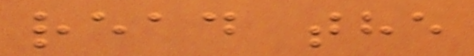read the
